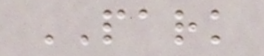PARK
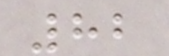82
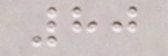80
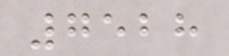7528
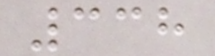338
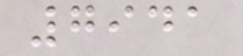7941
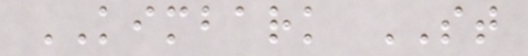KIMBARK ST
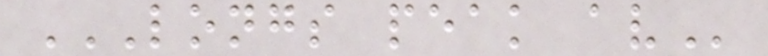LONGS PEAK AV
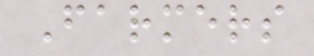Farmers
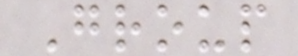Group
